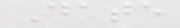Date
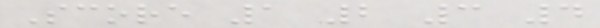Score 1 2 3 4
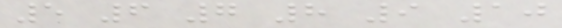5 6 7 8 9 10
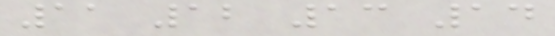11 12 13 14
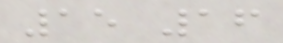15 16
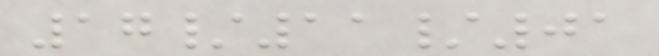17/11/01
